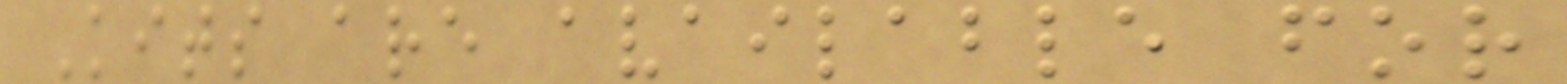Kits are available for
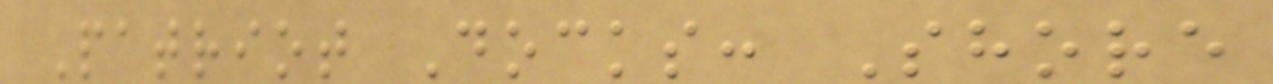Patriot Docks: Shore
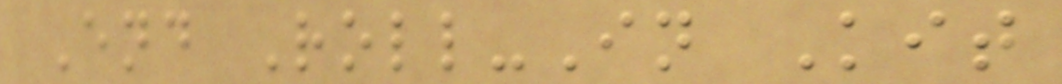End Roll-In Kit
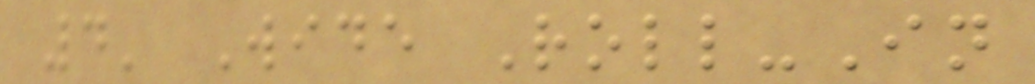4' Wide Roll-In
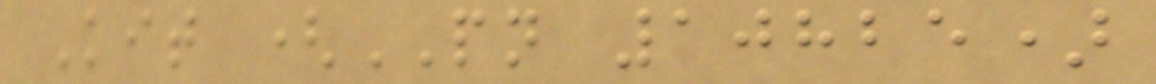Kit (PN 10825)
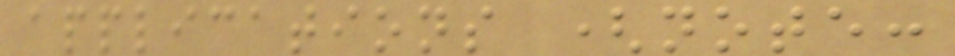applications (note:
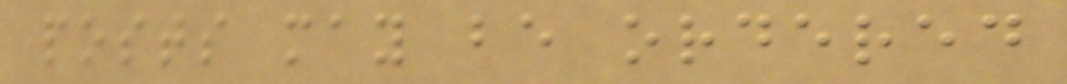posts may be ordered
